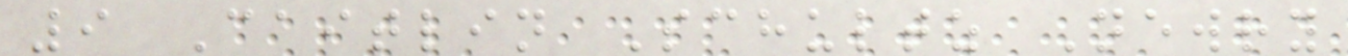9 Caitlin Schultz Newry
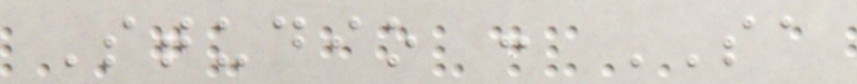Studio : SA
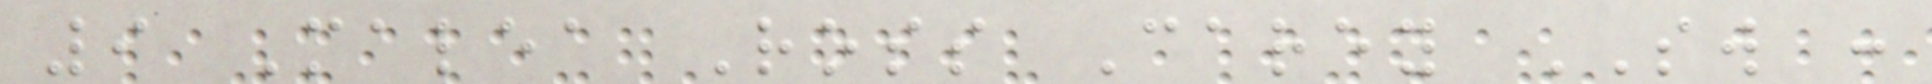9 Malea Ross Carey SW :
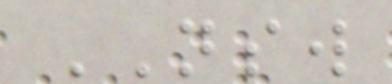NSW
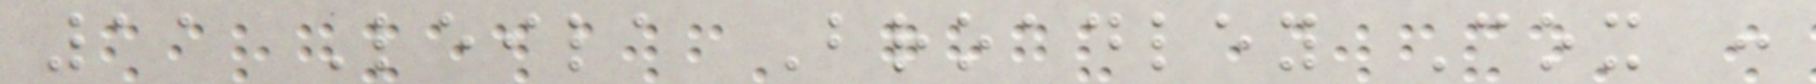11 Leila Broadley Cox :
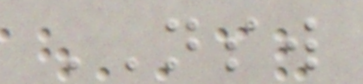NSW
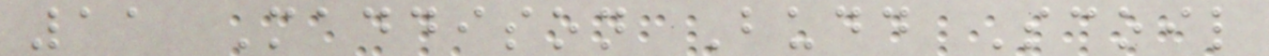11 Maddison Budd Scoil
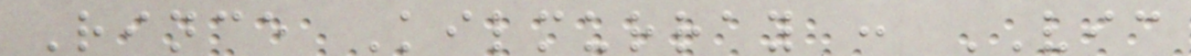Rince Kilmurray : VIC
